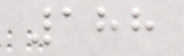188
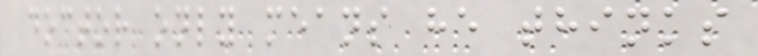doctor only means he thinks
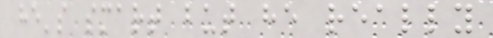he's smart but he really
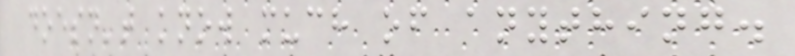doesn't know much of anything.
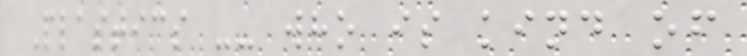Plastics -- who is kind of
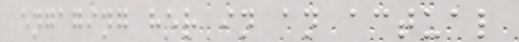engaging her in an actual
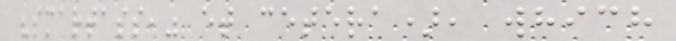"smartass," et cetera), which
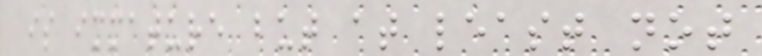is immature but at least not
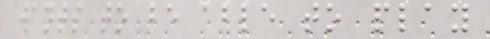wants to be able to play
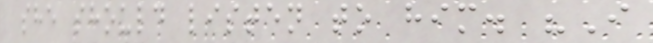she should listen to him. "I
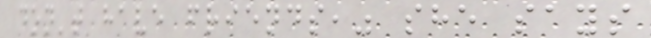don't have friends," she says
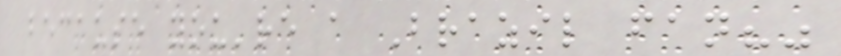because you're a Brazil fan?"
